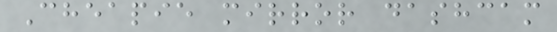Cheapie mirror dashcam
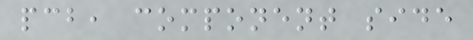pcb, component side
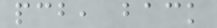pcb, back
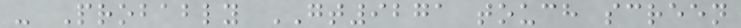- Probably GT9271 touch screen
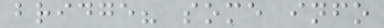bridge? some info
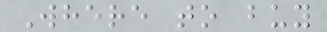Where to buy
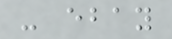- ebay
